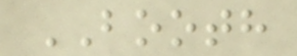BOOTH
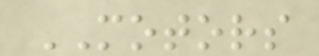MOTORS
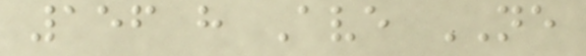156 h Ave NE
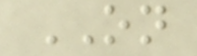ON
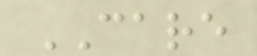CARE
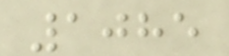1085
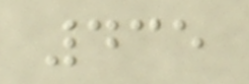435
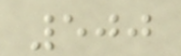500
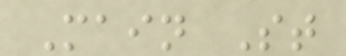Main St
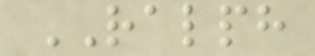RALPH
